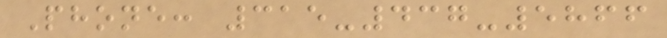Phone: 315-437-5866
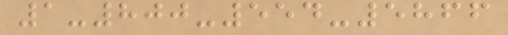1-800-554-5866
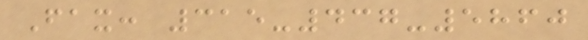Fax: 315-437-5860
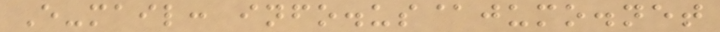E-mail: info.us@jumo.net
